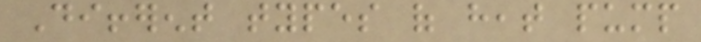Different types of heat pump
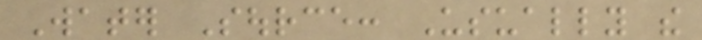Water Source: Usually the
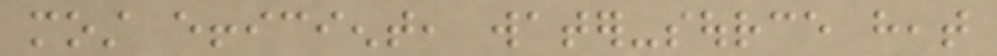most efficient, water-source heat
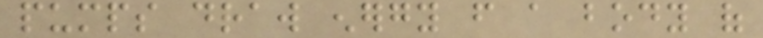pumps draw energy from a body of
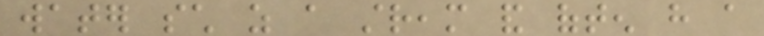water such as a stream and often have a
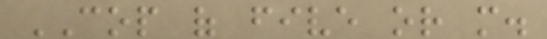COP of five or more.
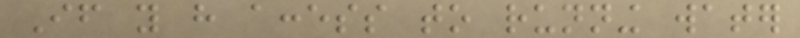If you have access to running water
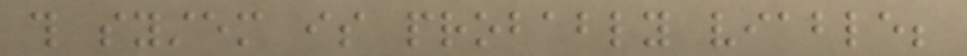this system is probably viable;
